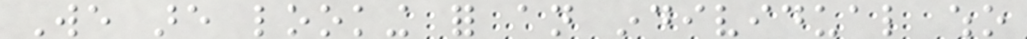We are looking for an individual who
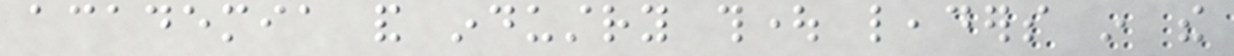academia and industry thought leaders in the
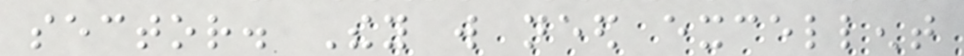sector. They will need excellent
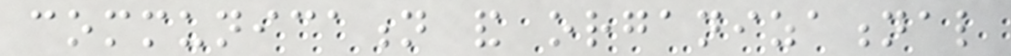communication and organizational
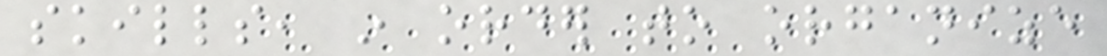skills, in order to organize
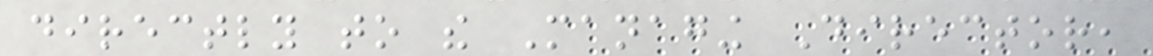directly to the Managing Director,
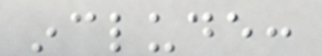include:
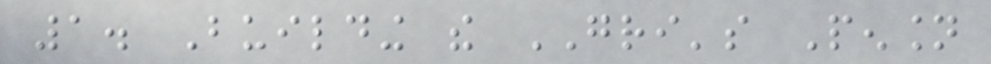1. Building the GRI's Pension
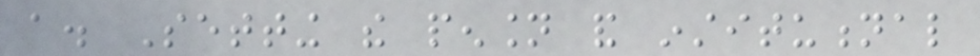a. Setting the pension and institutional
